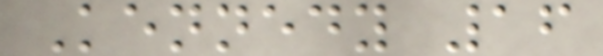Kennedy 16
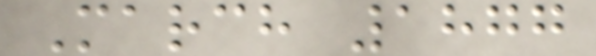March 1877
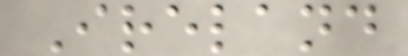Ireland
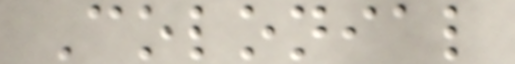Colonial
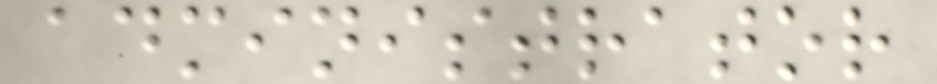administrator
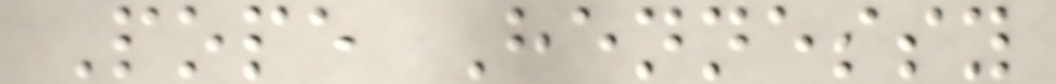Pope Hennessy
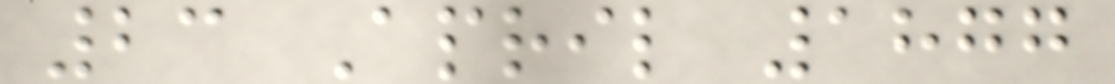23 April 1877
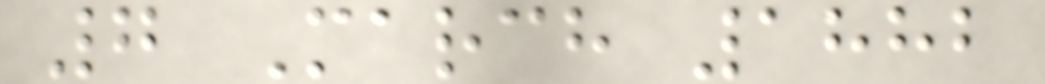7 March 1882
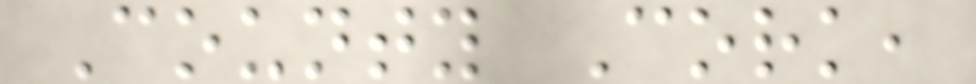County Cork,
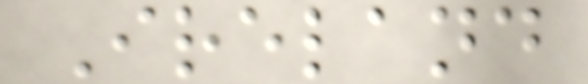Ireland
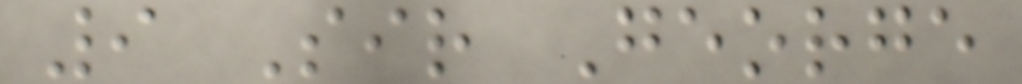9 Sir George
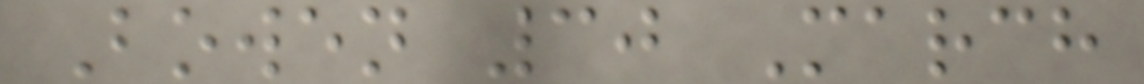Bowen 30 March
